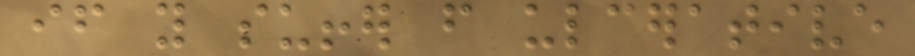if you suffer from ulcerative
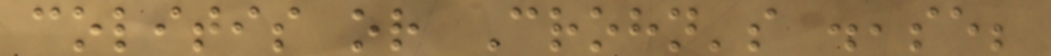colitis or Crohn's disease;
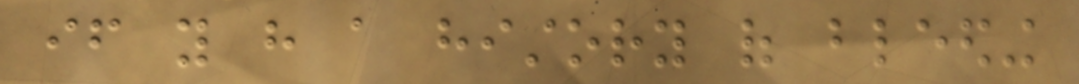if you have a history of bleeding
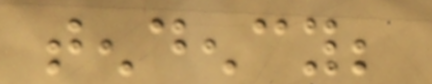tendency;
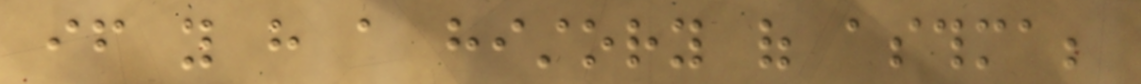if you have a history of asthma;
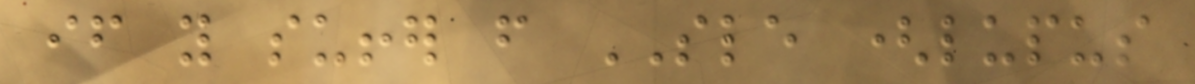if you suffer from SLE (lupus
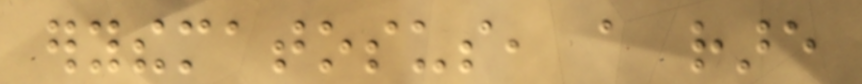erythematosus, a rare
